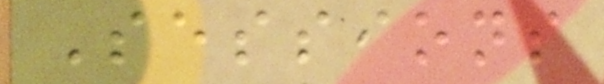Sessions
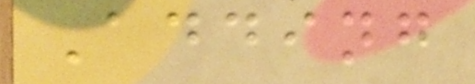Adding
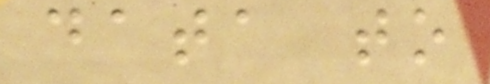data to
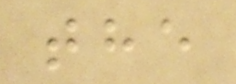the
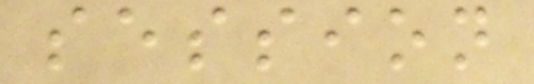session
